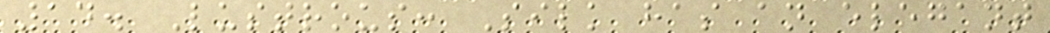14. Lustrous: Silk has an elegant
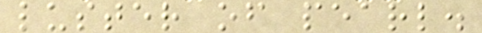luster of pearl.
